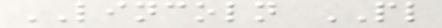LINCOLN PL
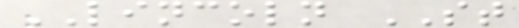LINCOLN ST
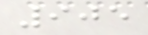905
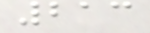213
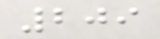209
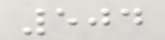504
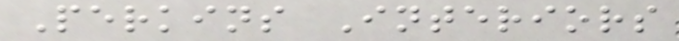Perkins Interiors
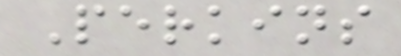Perkins
